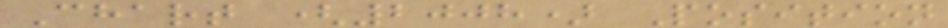Chart (2008) Position
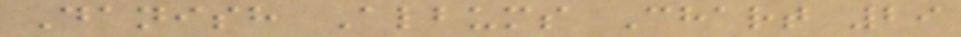Danish Albums Chart 29
